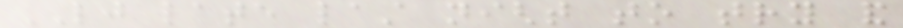LJ late last night to try and
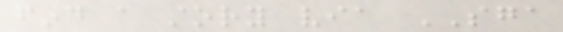find a story via SGA
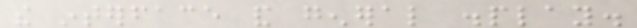the interface and general display.
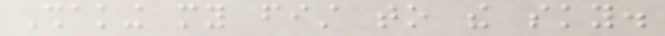Shaking my fist to the sky.
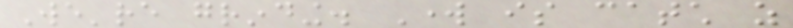We're grinding. Work is catch as
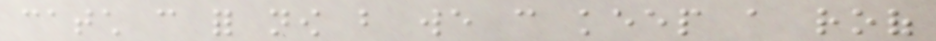catch can for now but we can keep a roof
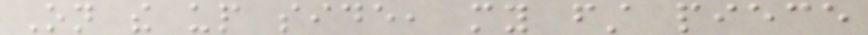On the up side, my first piece
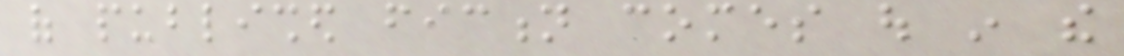of published fiction comes out in the
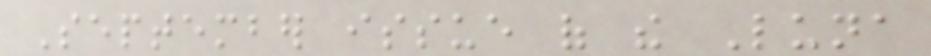September issue of the Luna
